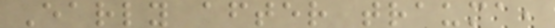Early after trauma,
